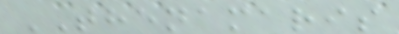THENAMARIS
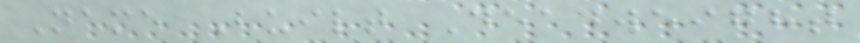Name Built Deadweight
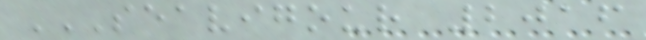SEAVIGOUR 2016
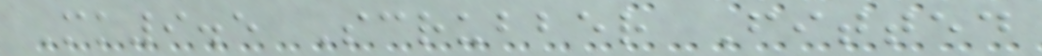Mk9.5 Scrubber Fitted
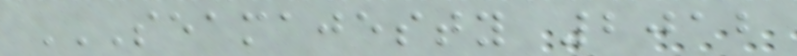SEAMAJESTY 2012
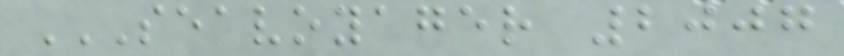SEAVOYAGER 2007
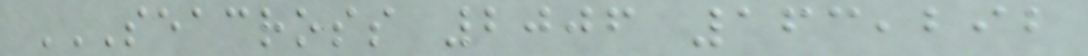SEACROSS 2006 163,292
